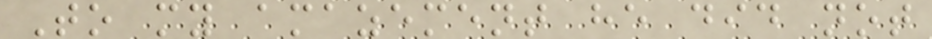To my amazement he did not
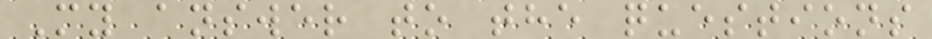My answer to the questions
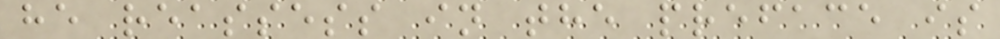he reassess in the preface is
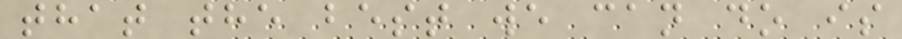that the best we can do is
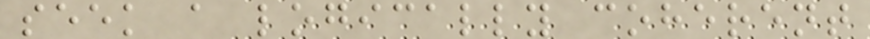seek a logically coherent
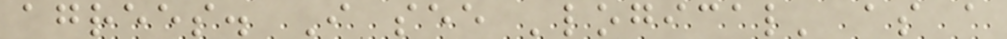agrees. I see 'logical' as a
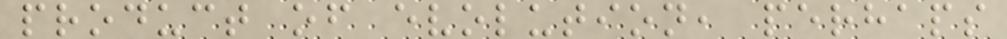product of evolution, perhaps
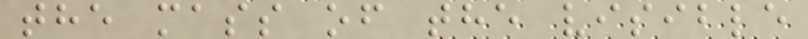the mass of the visible
